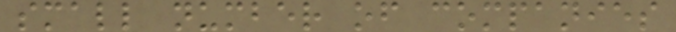small number of companies
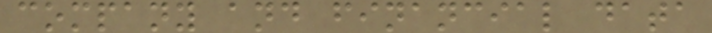company and financial data
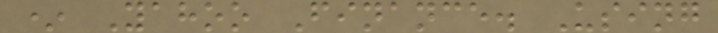* Yahoo Finance. Using
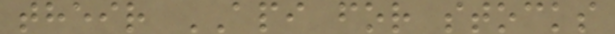their API for stocks
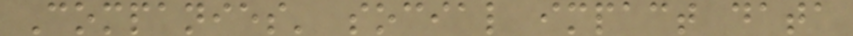Companies' social impact data
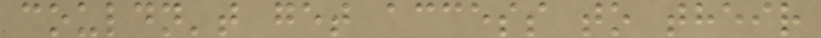couldn't get access to their
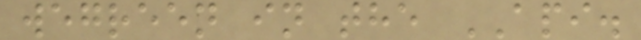wegreen in the API.
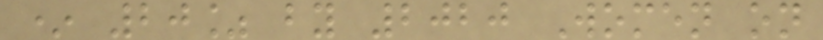* 20% by 2020 Women on
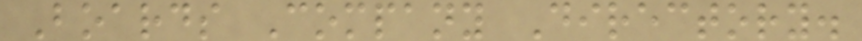Boards Company Directory.
